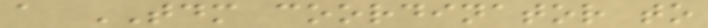a TDM coordinator to
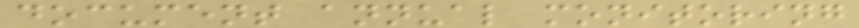document annual monitoring
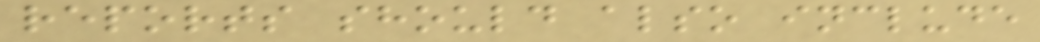reports should also include
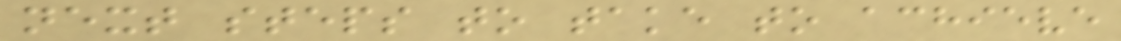next steps to take to achieve
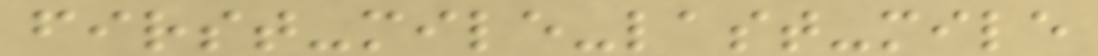first-mile-last-mile
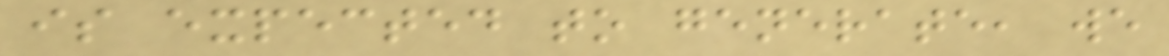is expected to generate, we
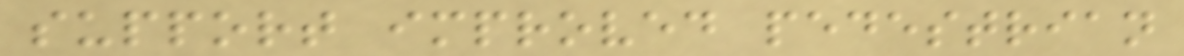support improved pedestrian
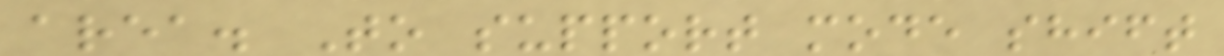area. To support mode shift
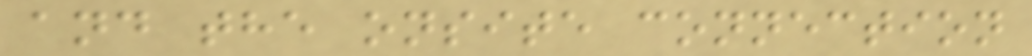and the onsite connection
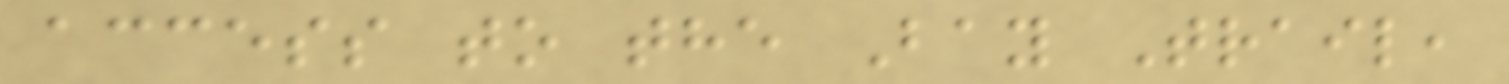access to the Bay Trail,
